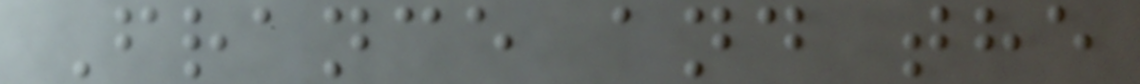France and the
